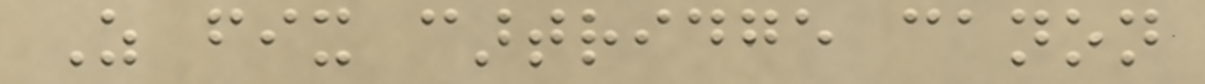As fix cartridge canon
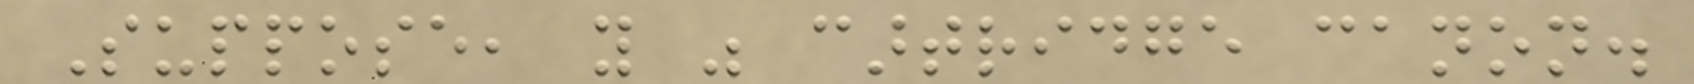Suppose, you was cartridge canon.
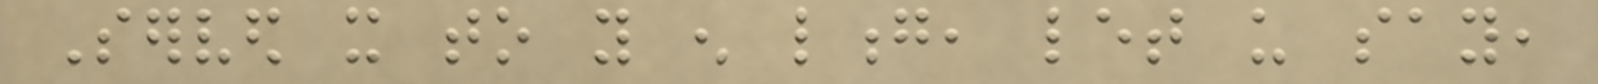Served it to you enough long, let us say,
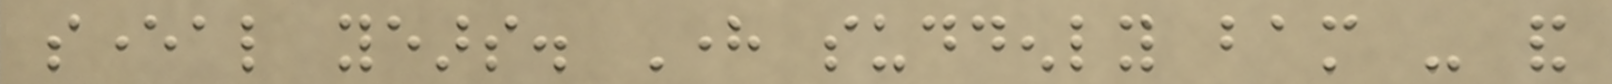several years. Here suddenly bam - and
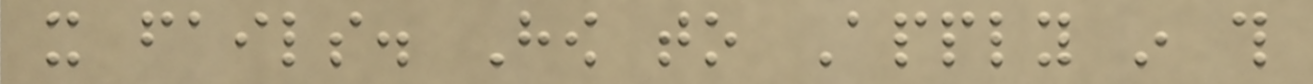it fails. How to Apply in this
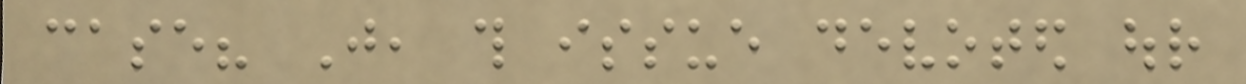case? Just, this issue devoted our
